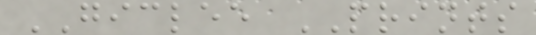GICLEE PRINTS
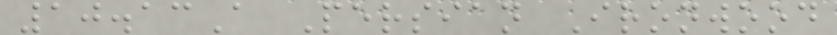10.13A Persian Ironwood
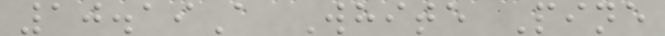10.19A White Pine
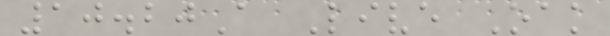10.20A Live Oak
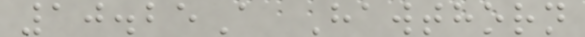10.25A Hawthorn
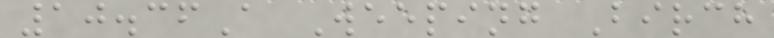10.36A Weeping Birch
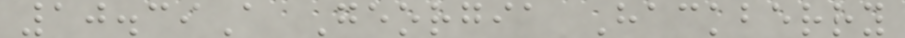10.39A Georgia Hackberry
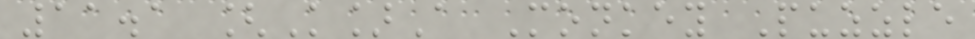11.1 [K]A Monkey Puzzle
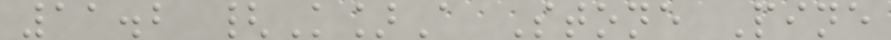11.2 {K]A Stone Pine
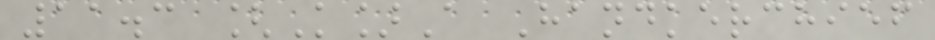11.3 [K]A Handkerchief
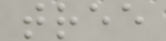tree
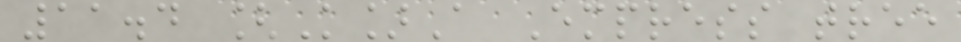11.4 [K]A Empress tree
